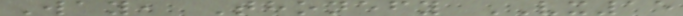Way, Thonefy VX15
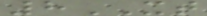8XT
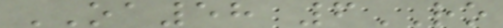OA58 6RO
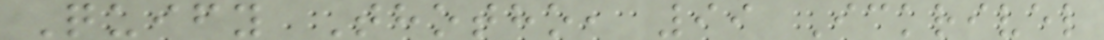Quify Thotho, 99 Ickrivel
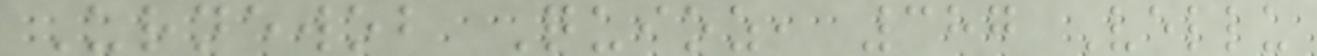Urnewob Quioz, 387 Vellu
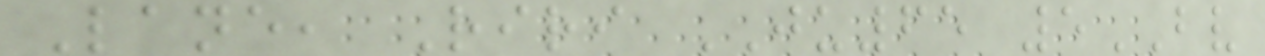Lane, Riri JU65 5BV
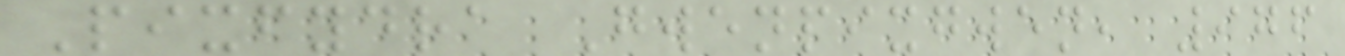Pixfydra Gwenpixgwen, 976
